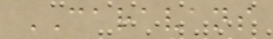CARAVANS
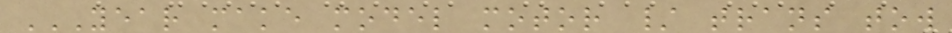YEAR MAKE MODEL MOTOR / TRANS TOW
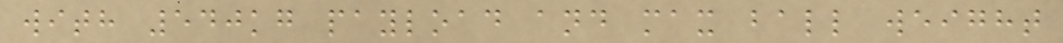with 540kg payload and max ball weight
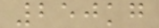250kg
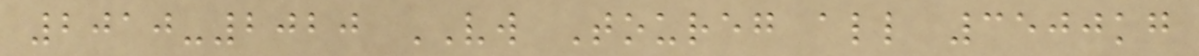2010-2020 VW Toureg all 3500kg
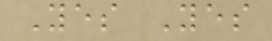Yes Yes
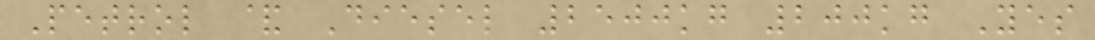Petrol & Diesel 2500kg 200kg Yes
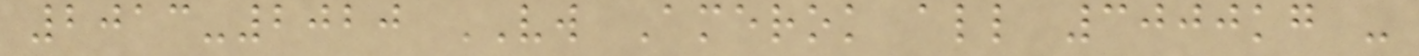2013-2020 VW Amerok all 3000kg -
